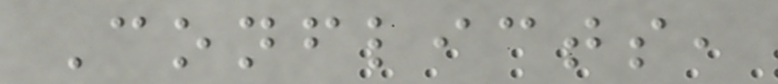Conflicts,
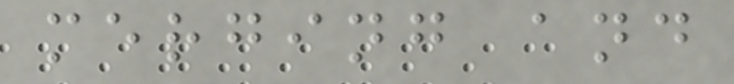merging and
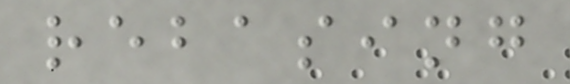rebasing
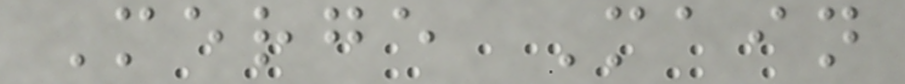Merge Main
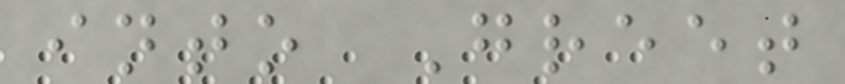into Greet
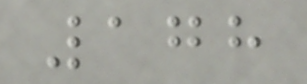178
